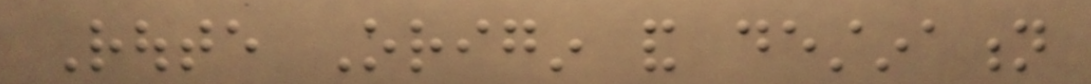Route Origin and destination
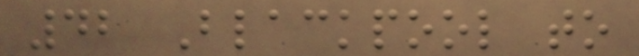42 Blackpool to
